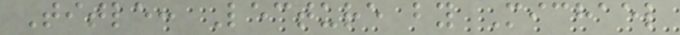Title: Lecture by Michael
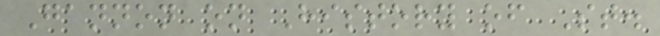Gannon on History of St.
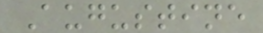Augustine
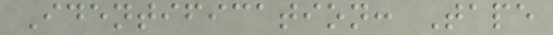Identification: Tape
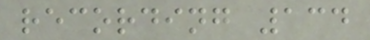recording 134
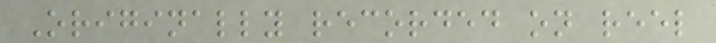Originally recorded on reel
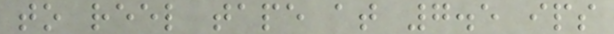to reel tape at 7.5 ips
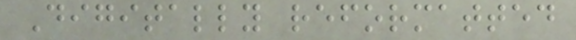Digitally reformatted
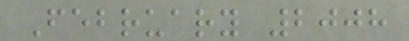February 2008
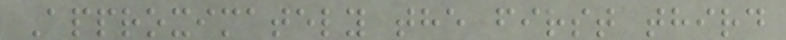Approximately the first third
